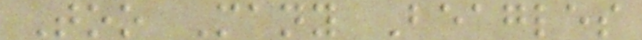Too Many Beagles
